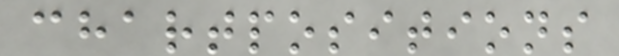chartpositions
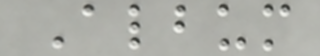Album
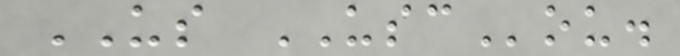US USCou.
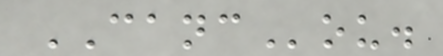CANCou.
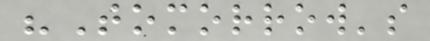"Tomorrow's
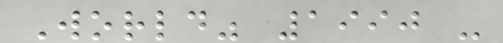World" 1990 -
